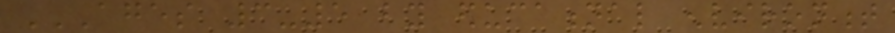AGES 3-5 BY EDUCATIONAL ENVIRONMENT
